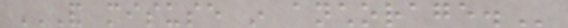AND MISUSE IN ANCHORAGE.
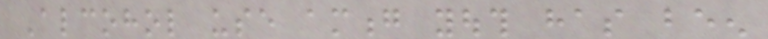Alcohol use among youth has been
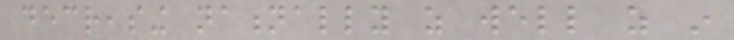decreasing nationally as well as in
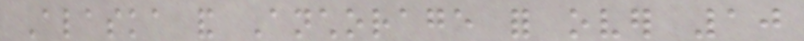Alaska and Anchorage for over 10
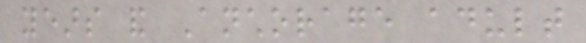years and Anchorage adult
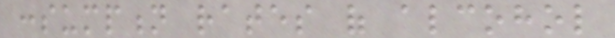consumption rates of alcohol
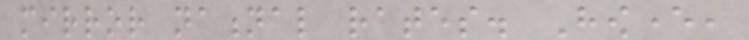mirror national rates. However,
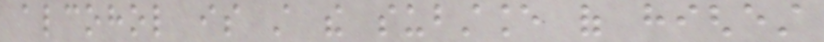alcohol is still the substance of highest
